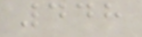448
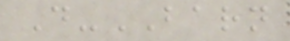D-BARN
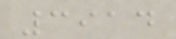3914
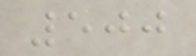500
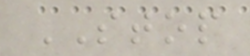STOP
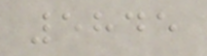5845
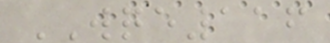WQE116
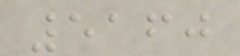5160
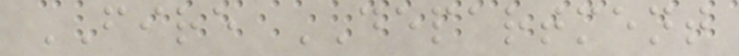FIRE DEPARTMENT
